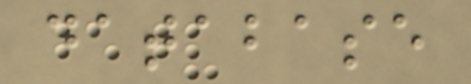database
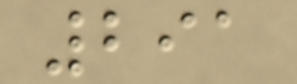291
